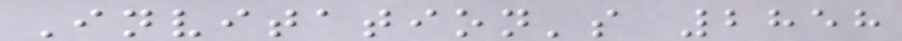Invitation's 2858
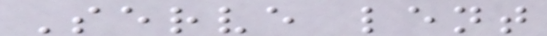Serve lent
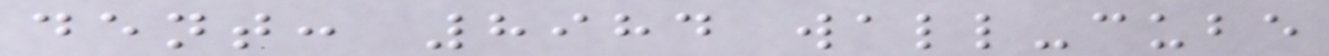dent: 8984 wall-cube
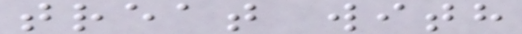treat with
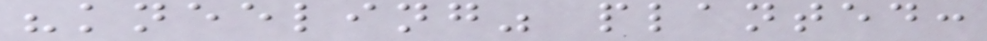"kneeling" planted:
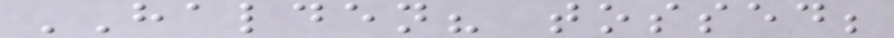HALDEN? tossed;
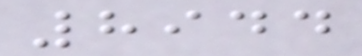8944
